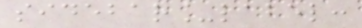sidebar_label:
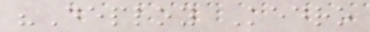"Deploy Kedro
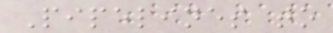Pipelines to
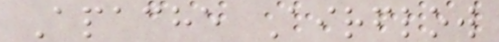Apache Airflow
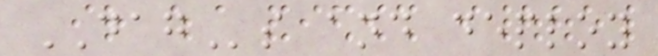DAGs and deploy
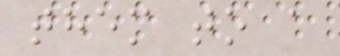them to a
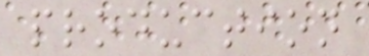production
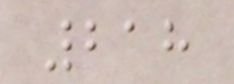218
